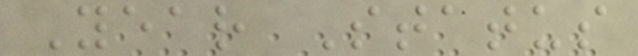Year Status
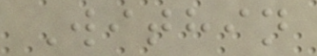Within
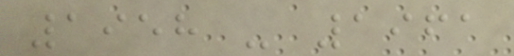1958 - 1961
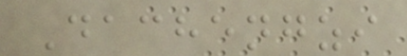Dachengzi
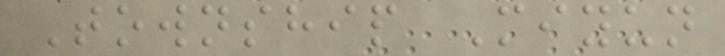Township Miyun
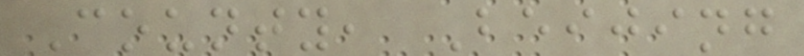County, Beijing
